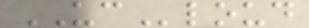UCloud
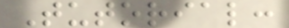Tutorial:
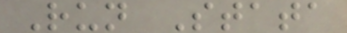Run Stata
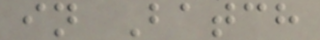in Batch
